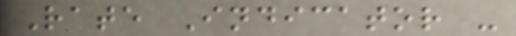Rate Indicator -
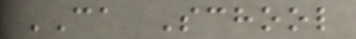CA School
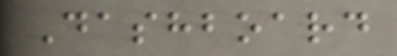Dashboard
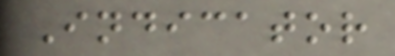Indicator
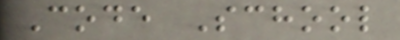Code School
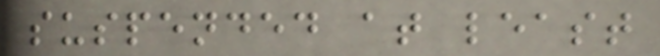suspended at least
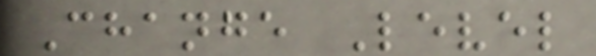Change Level
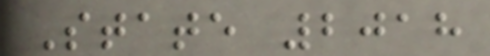State 2018
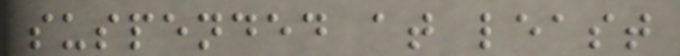suspended at least
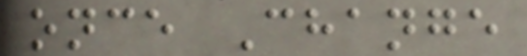once Change
